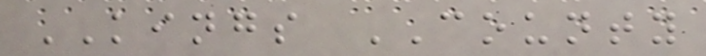KINGS COUNTY
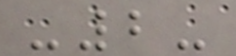-2-
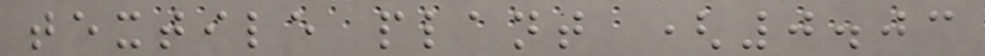textile plant (0.03
